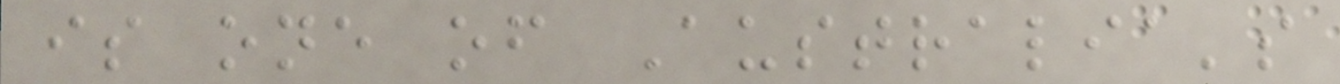is one of Australia's
